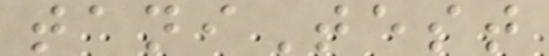taniTest
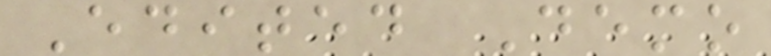Edited Demo
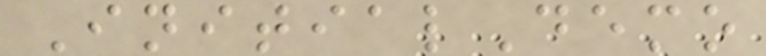InitialDemo
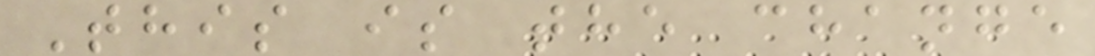This is the change
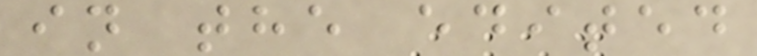in the edited
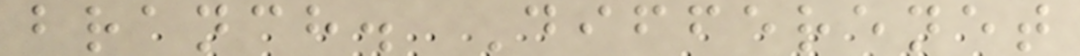branch. Differenet
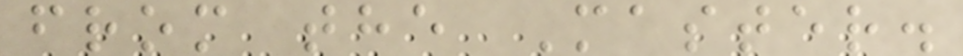from the Master.
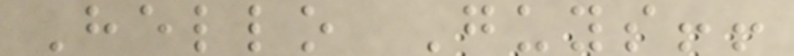Hello Guys!!
